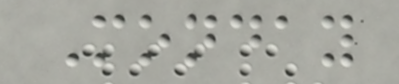Monday
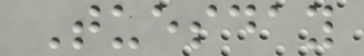Tuesday
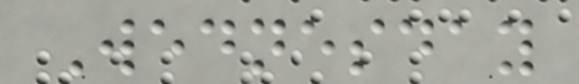Wednesday
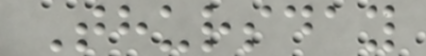Thursday
